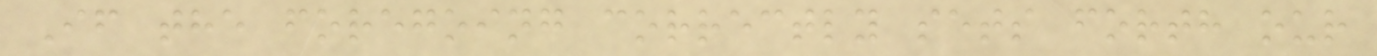If the foregoing correctly sets forth our
